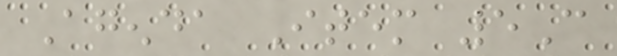Agenda Item 5C
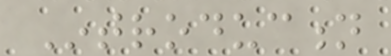Introduction
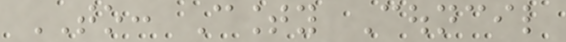TO: County Council
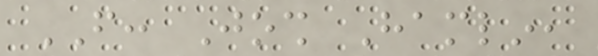FROM: Josh Hamlin,
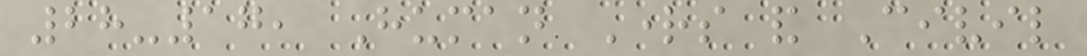28-17, Human Rights and Civil
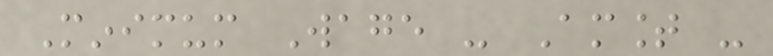Minimum Wage - Amount -
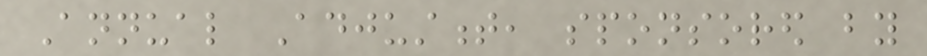Annual Adjustment, sponsored by
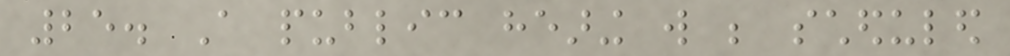25. A public hearing will be scheduled
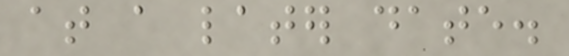at a later date.
